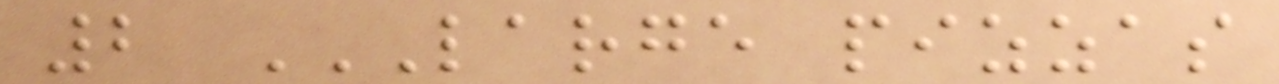2 LARGE PIZZAS
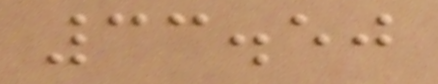33.50
